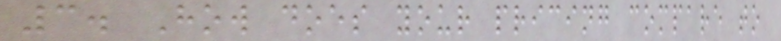3. How does your pricing compare to
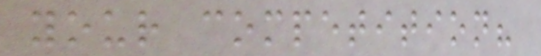your competition?
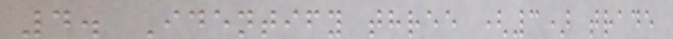4. Identify three (3) trade
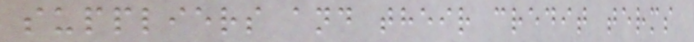suppliers and their credit terms
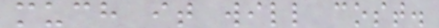much it will cost.
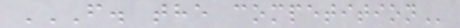F. THE COMPETITION
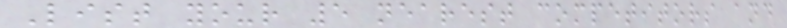List your 5 nearest competitors and
